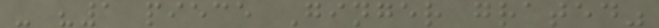- "1 piece Ginger grated"
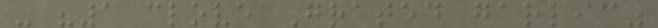- "1 clove Grated garlic"
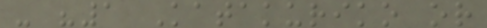- "1 Katakuriko or
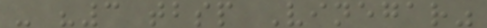- "3 tbsp Vinegar"
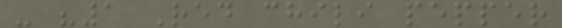- "1 Red chili pepper
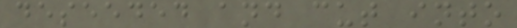deseeded and cut into
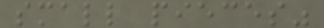small pieces"
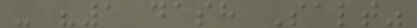- "1 dash Salt"
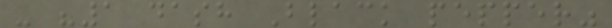- "1 dash Black pepper"
